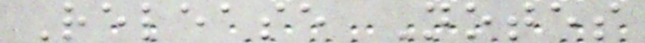Release Notes
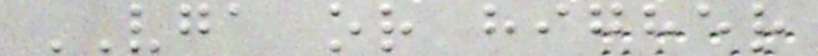VGA or higher
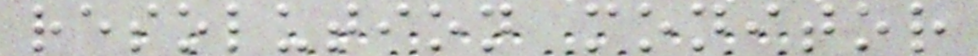resolution monitor
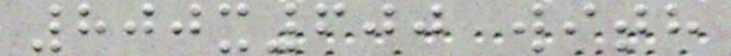800x600 with
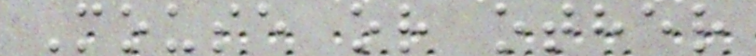Mouse or other
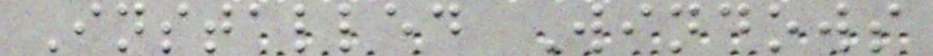Installed Windows
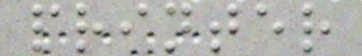printer
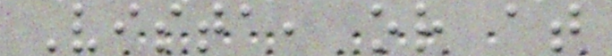Vista, or at
